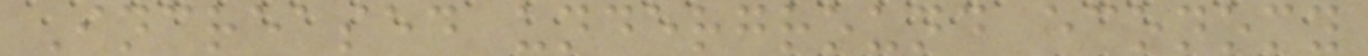Increased underground economy
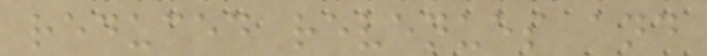reduced revenues and
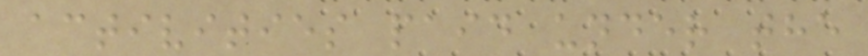activities paid under the
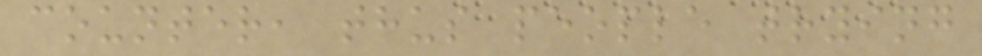counter, thus people trying
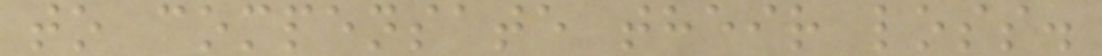to compensate their loss.
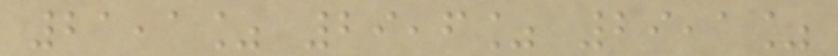21,1% 29,6% 29,1%
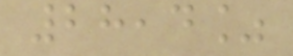28,4%
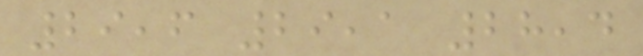29,6 29,1 28,4
